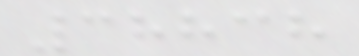38838
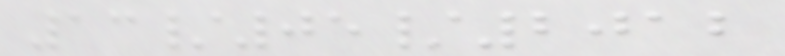13/05/2012
